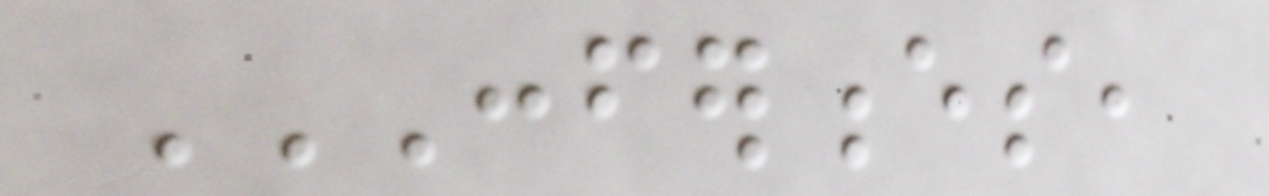CONFERENCES,
